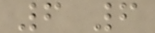6 6
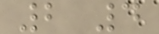2 4
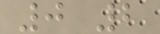0 2
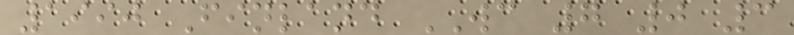1990 Finland WC 7 0 3
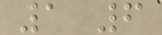1 6
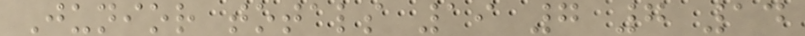Junior totals 19 7 7 14
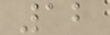12
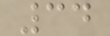34
